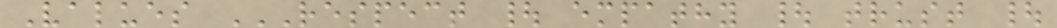Values RESPECT | EMPATHY | TRUST |
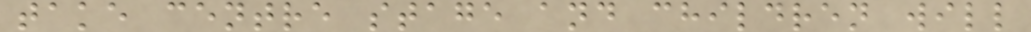take centre stage and children will
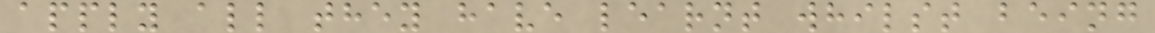apply all they have learnt whilst being
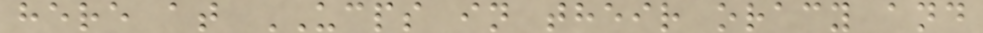here at UCPS in their oracy and
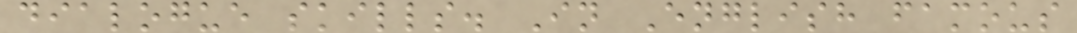dialogue skills. In English famous
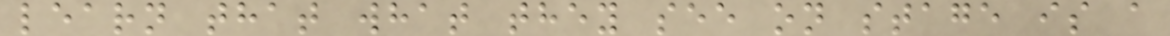learn that what they see on stage is a
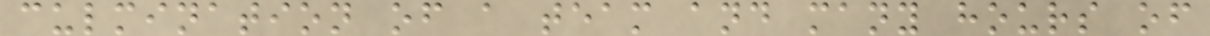culmination of a team and many hours of
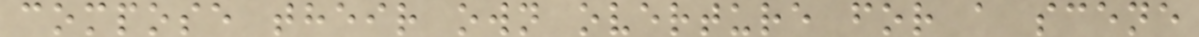compose their own overture for a scene
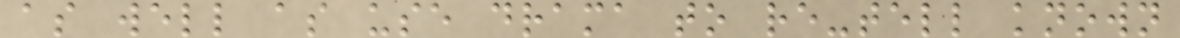as well as use drama to re-tell known
